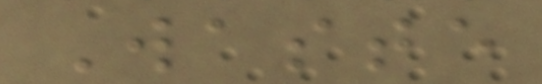Waste
